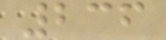236
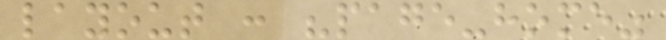layout : "page-home"
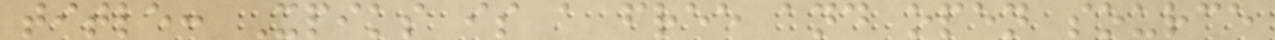title: Xpiks is a free and open source
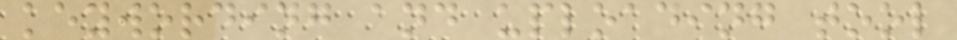keywording and uploading tool
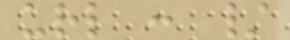url : /
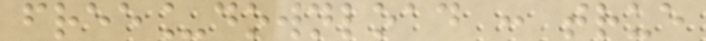free_download : true
